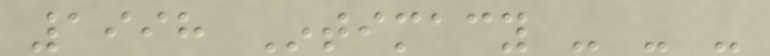1998 Intimacy - - -
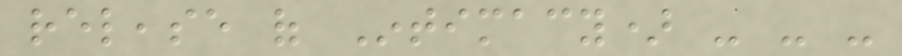release of Intimacy) - - -
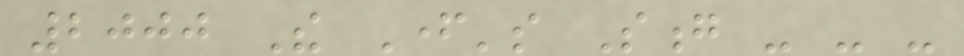2000 The Father's Song - - -
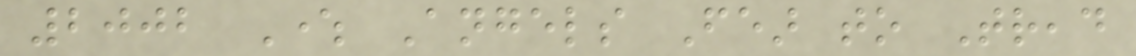2002 Where Angels Fear to Tread
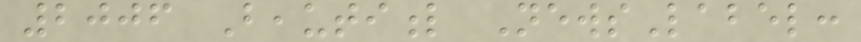2006 Beautiful NewsLabel:
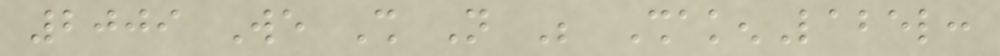2009 We Shall Not Be ShakenLabel:
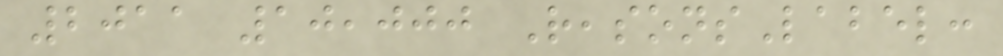2011 10,000 ReasonsLabel:
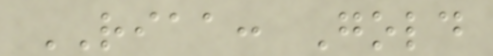RIAA: Gold
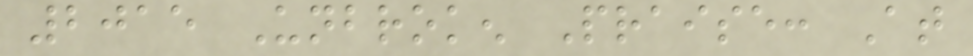2015 Unbroken Praise: At
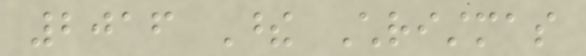2016 These Christmas
